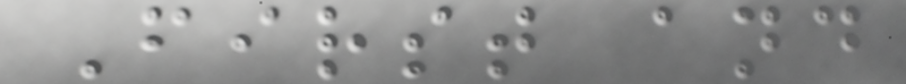First and
